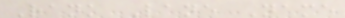Rank Lane Name
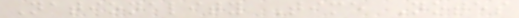Nationality Time Notes
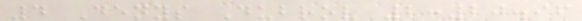4 Denys Dubrov 2:20.96
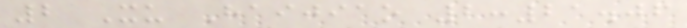2 Xu Haijiao 2:21.06
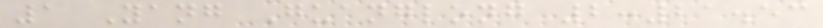1 Yang Guanglong 2:21.53
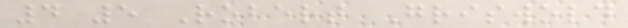4 5 Robert Griswold
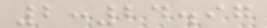2:24.97
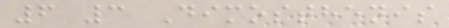6 3 Dimosthenis
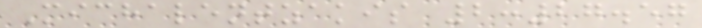Michalentzakis 2:27.57
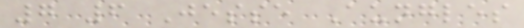7 6 Jesse Aungles
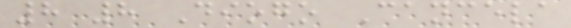8 8 Diogo Cancela
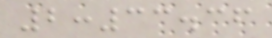2:33.36
